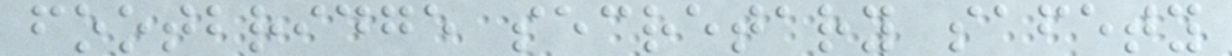footbridge secretary safety
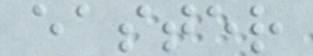easter
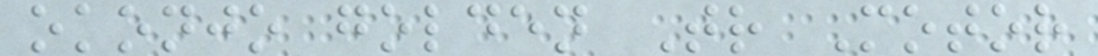okonjo golden Tr Motor
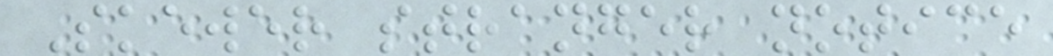Skewer stranger notice
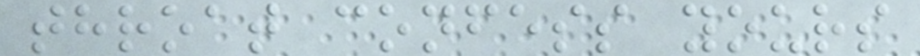throat confess yours
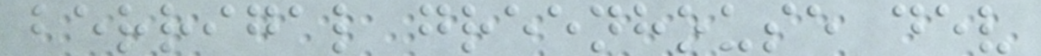berrigal greenhouse dev
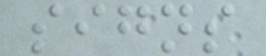signs
